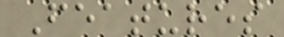Features
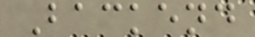Backend
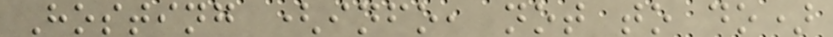Hosting (info, not to do)
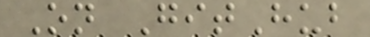On GitHub
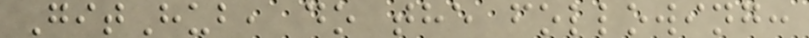GitHub, do the following:
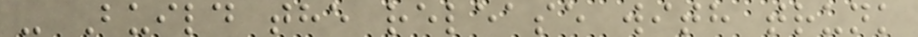- Build the release with trunk
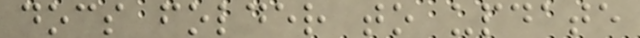docs folder to update
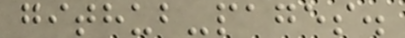github-pages.
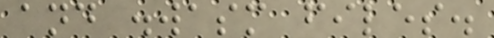and .wasm files.
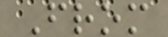From
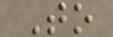To
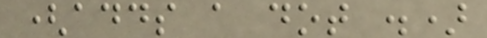(adds a dot .)
